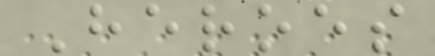Heroes
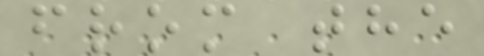from the
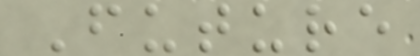Future
